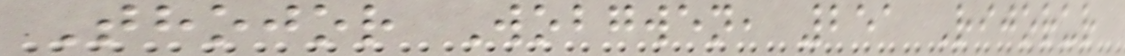Thojor Wobgwen, 251 Rijorur
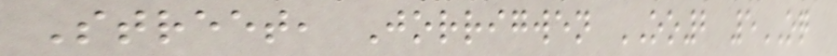Street, Jorrigwen OO2 5OQ
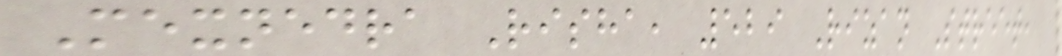Mexnedra Risha, 529 Rizan Street,
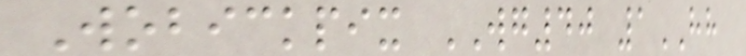Wobickpix WG40 1HH
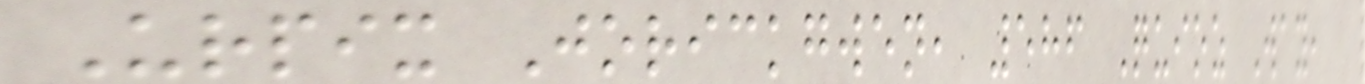Urpix Jorickgwen, 586 Quioz Way,
